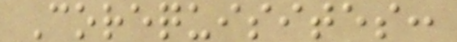Corequisites:
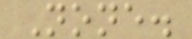None.
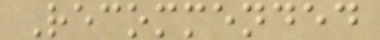Recommended
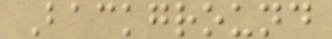Background
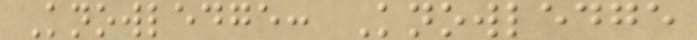Knowledge: Knowledge
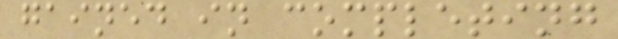gained in completing
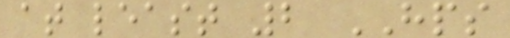at least 2 HPS
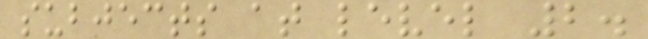subjects at level 2.
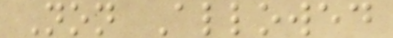Non Allowed
